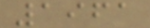1961
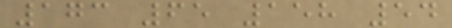173 65 158 54
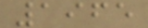1965
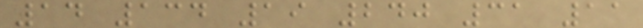14 134 19 240 31 11
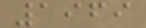1969
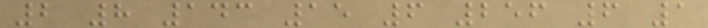2 8 143 15 6 256 6 1
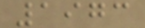1973
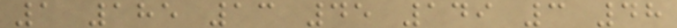1 185 13 45 149 3 48
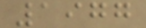1977
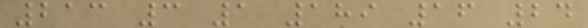213 3 1 189 16 24
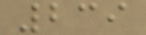239
